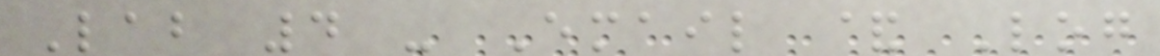Lab 4 - Email & Log
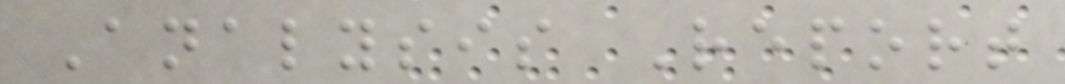Analysis Report
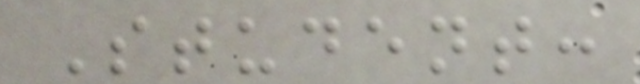Student:
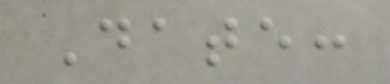Date:
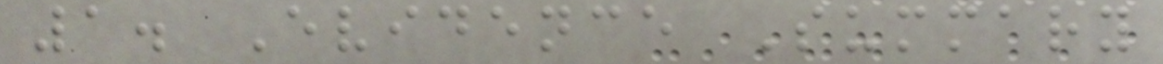1. Evidence Summary
